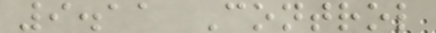9.11 Control
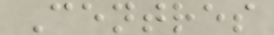Centres
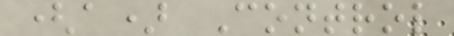(a) Control
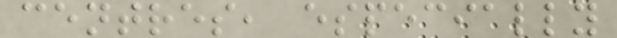centres, especially
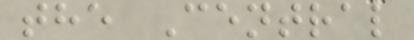the Central
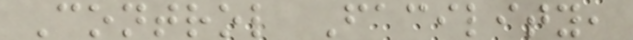Control Facility,
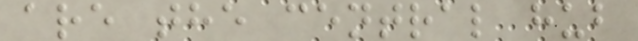are the central hub
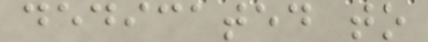dedicated to
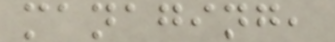managing,
